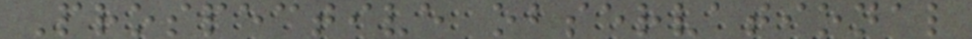Prospective observational
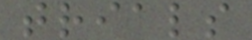trials
